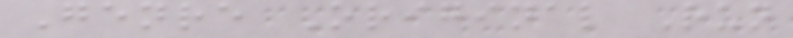Genre Original Run
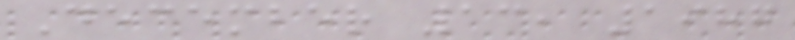December 13, 1987
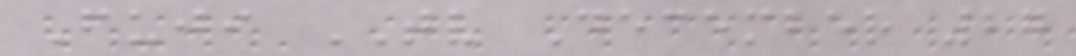Fuji TV December 27
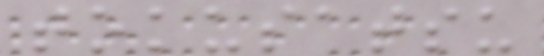tokusatsu
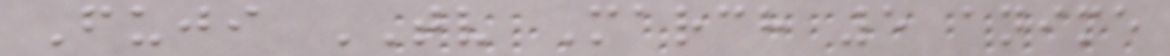Fuji TV March 5 anime
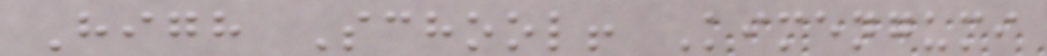High School! Kimengumi
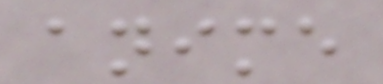anime
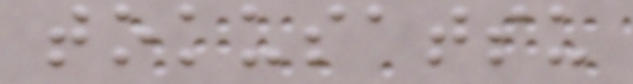tokusatsu
